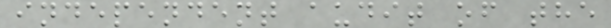independent audit of the
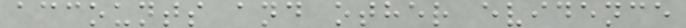accounts and other evidence
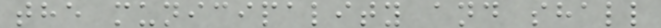the municipality and shall
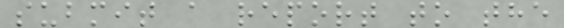submit a report to the
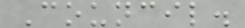Council.
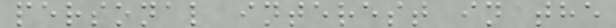personal interest in the
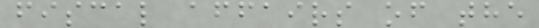fiscal affairs of the
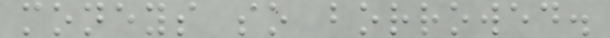moneys so borrowed.
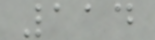114
